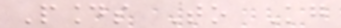Pounds To Kg
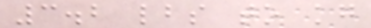3.2 lbs to kg
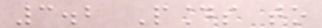3.2 Pounds to
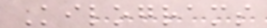Kilograms
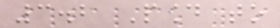3.2 Pound to
